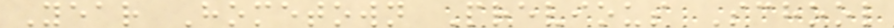Year Hometown Previous School
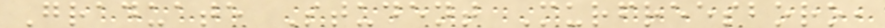Graduate Student Murfreesboro,
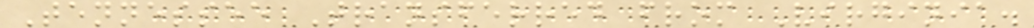Tennessee Transferred from Virginia.
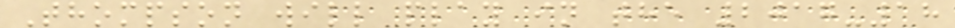Thompson will play in the 2017-18
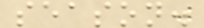season.
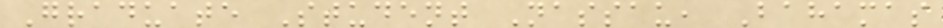Graduate Student Nassau, Bahamas
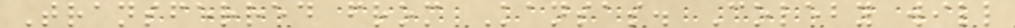Transferred from Kansas. Coleby will
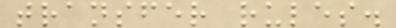transfer rules.
